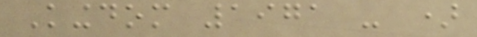Kingdom 1971 - )
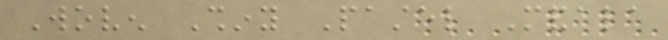Woven Shiny Pastel Mandala
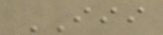III
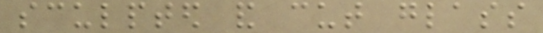sculpted and cut glass
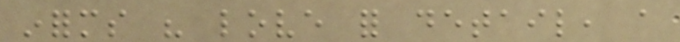informs his love for detail, a
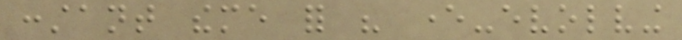constant theme for his ever-evolving
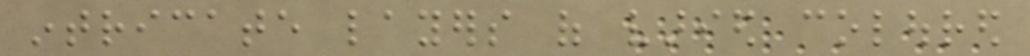intricate layers of varied coloured
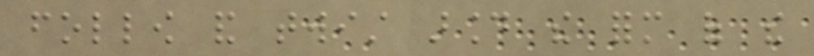follow and twist around the form of the
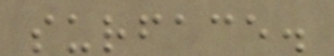surface.
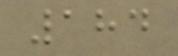184
